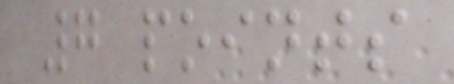7 points
